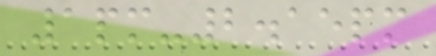1pm-2.15pm
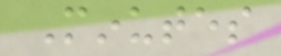Minutes
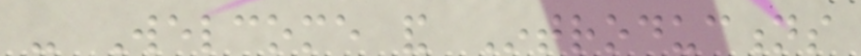- Welcome and Introductions
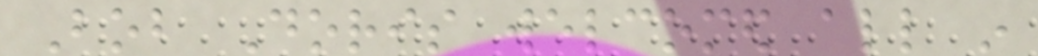Bob Doris welcomed all in
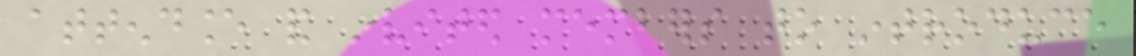attendance and invited members to introduce
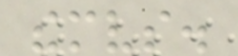themselves.
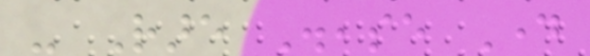- Rare Disease Day
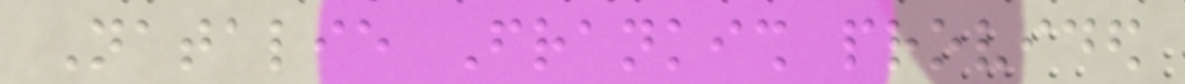Natalie Frankish provided
